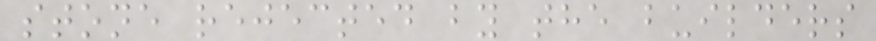stone rejected by the builders
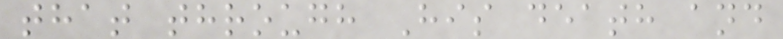that through His death and
